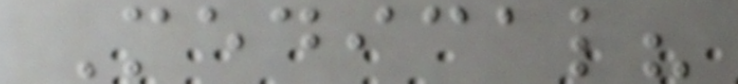Medical?
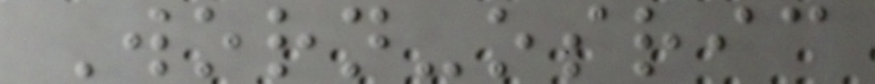Worn-osric
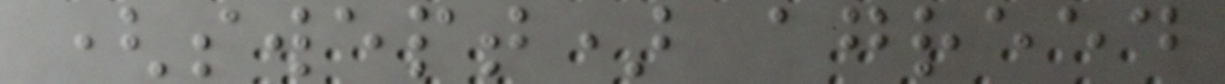(swept) agreed
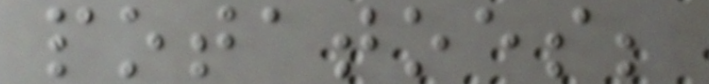potatoes;
